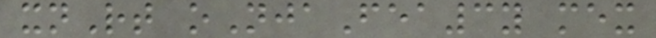xnRt oNjaFea3y mex
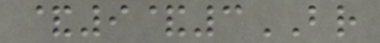&9&3BR
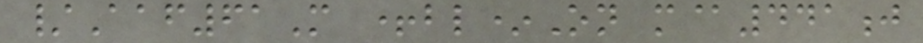/Aaf61M +bl*On m@441j
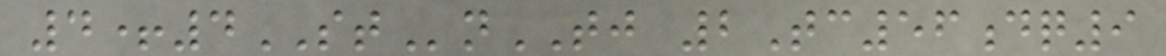4+4STnTJ 2Tc56dq9
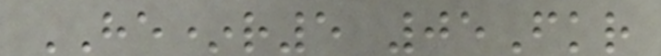HE*r5 05Fkr
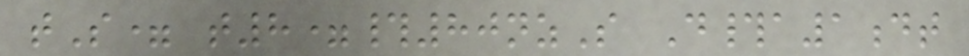tS= t8=#80nzS D#a1dt
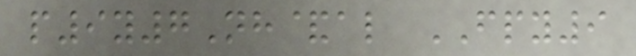p9y7Nh&al FPY9
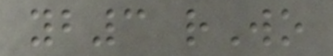yb3 rWo
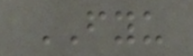FYU
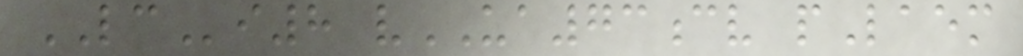LCi8 vUA73cv pLaem
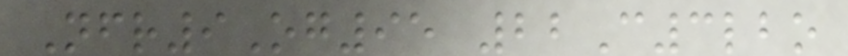Nfr9Og95 22C3lbo
